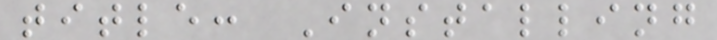title: Installing
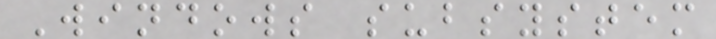Windows subsystem
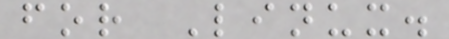for Linux.
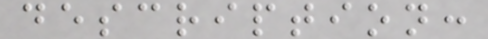description:
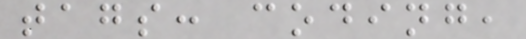tags: coding,
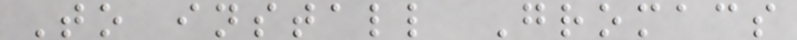To install Gromacs
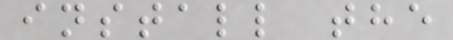install the
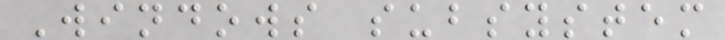Windows subsystem
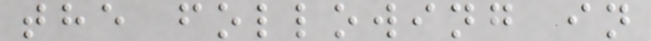the following in
